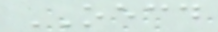OECD
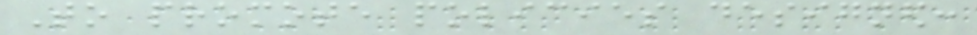To promote policies designed:
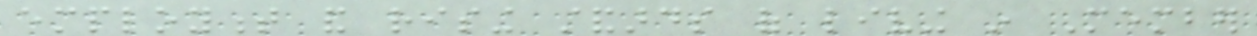employment and rising standards of living in Member
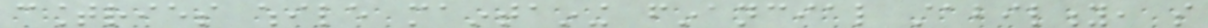countries while maintaining financial stability, so
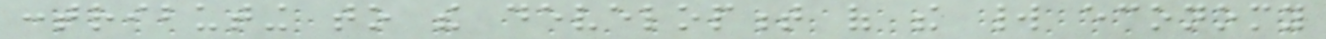contributing to the development of the world economy
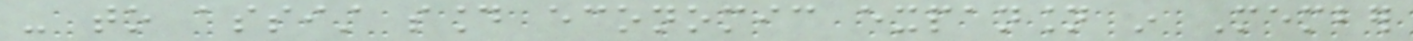- to assist sound economic expansion in Member
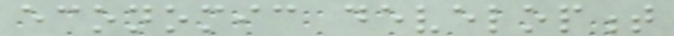economic development
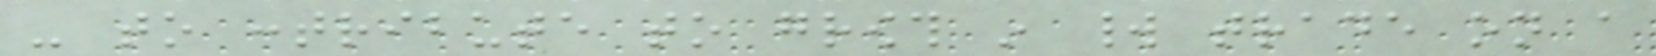- to contribute to growth in world trade on a
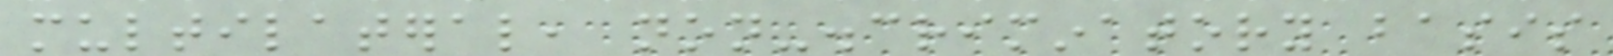multilateral, non-discriminatory basis
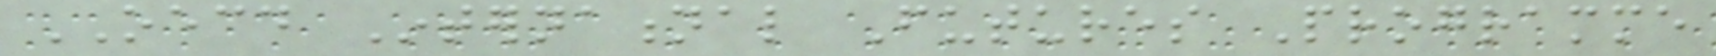OECD International Futures Programme
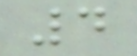4
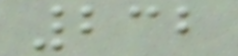232
